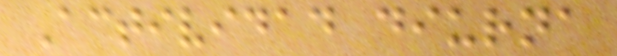Actividad diurna
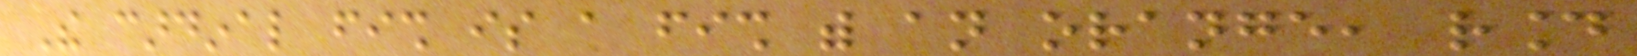The cardinal fish is a fish with an orange, round
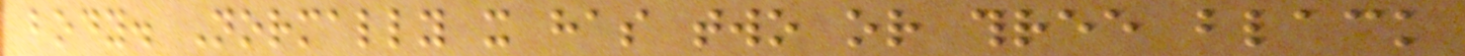body. Normally it has two or three black
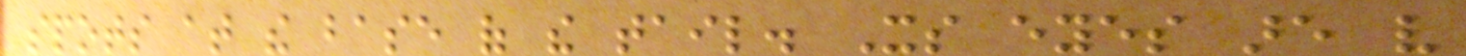spots at the base of the tail. Its eyes are very
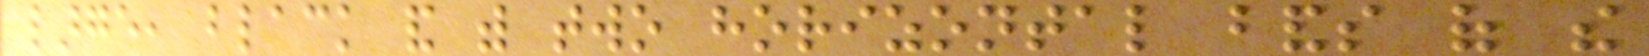large, black and with two horizontal bands of the
